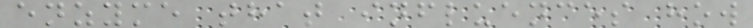enzyme that influences how
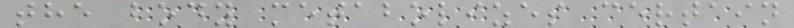the body metabolizes certain
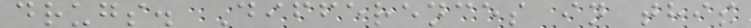drugs. Differences in this
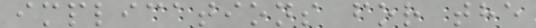implications for the
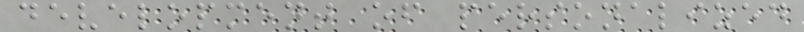development of personalized
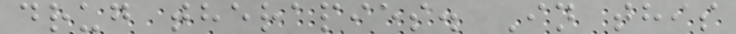drug therapies. In this
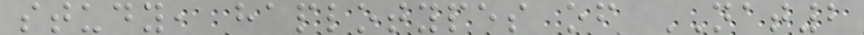study, haplotypes of NAT2
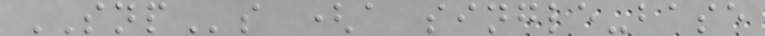SNPs (a single-base
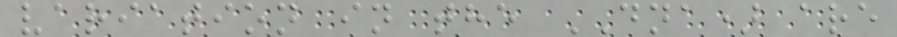variation in the DNA) are
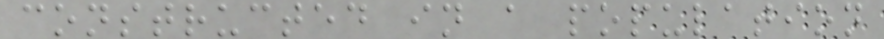constructed in a population
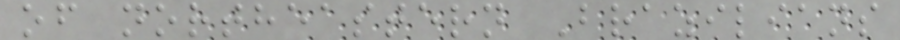of northeastern Brazilians
